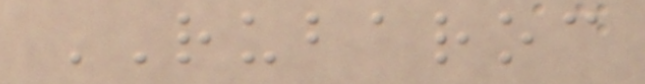RUBAROC
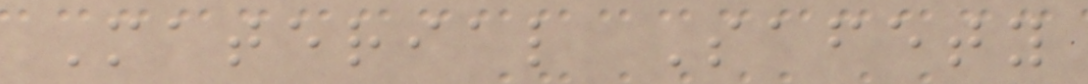Material Safety
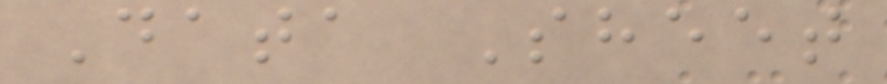Data Sheet
